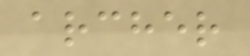archer
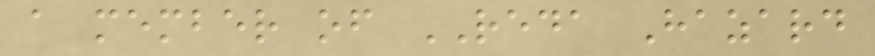a member of REDA Hazard
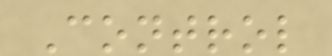Control
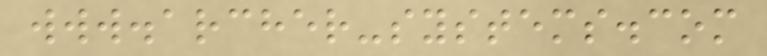www.archer-systems.com
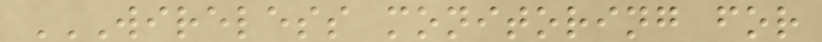WIRELESS MONITORING FOR
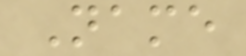Name
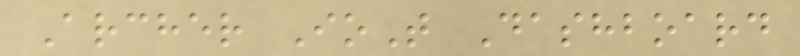Archer IoT Dashboard
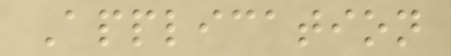Application
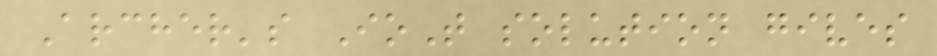Archer's IoT solution gives
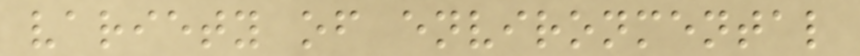variety of environmental
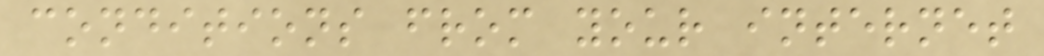conditions from your internet
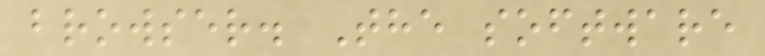browser. The software
